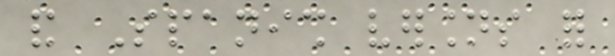and Spanish versions for
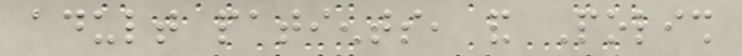adult patients, and Polish
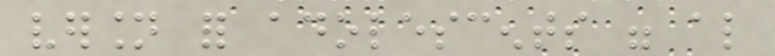version for adolescents were also
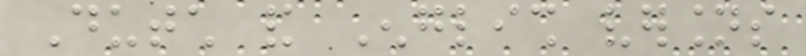Dutch and English versions
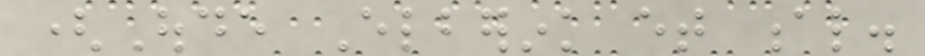(Oude Elberink et al.
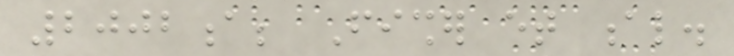2002a; Fisher et al.
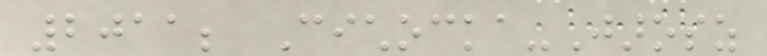2011; Cichocka-Jarosz
